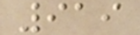919
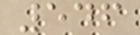546
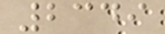2349
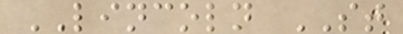LINCOLN ST
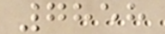7858
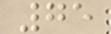75
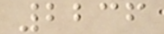2236
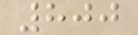800
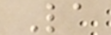La
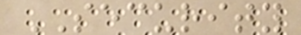SECURITY
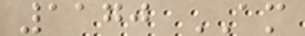1170 AM
